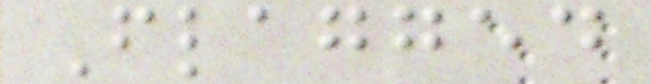Flagged
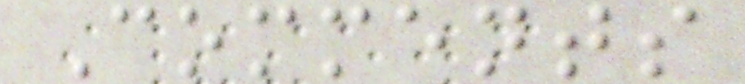Comments
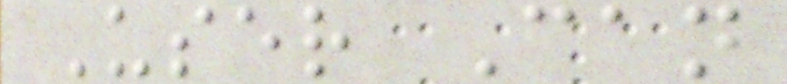User Can
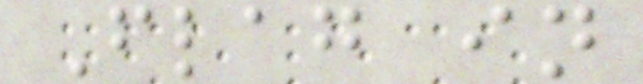Flag in
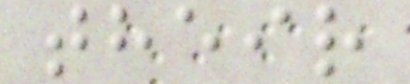their
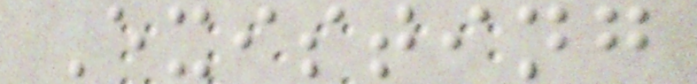Existing
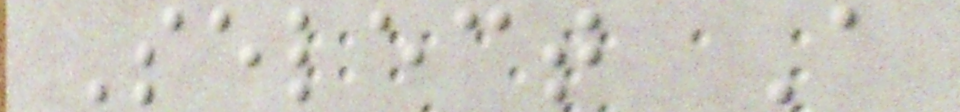Select A
